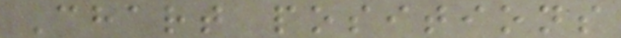Chart positions
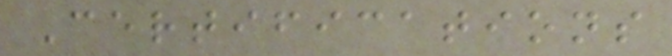Certifications
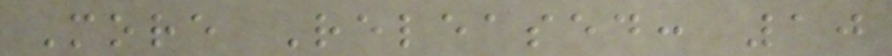More Released: 10
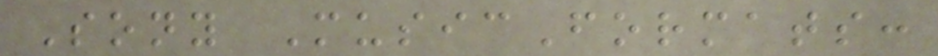Sony MusicFormats:
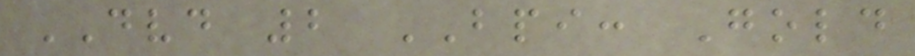DVD 2 BPI: Gold
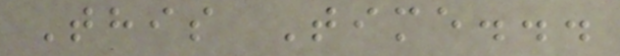This Time...
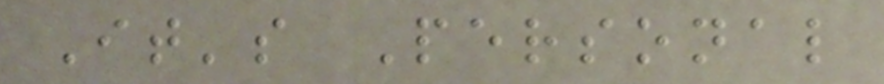It's Personal
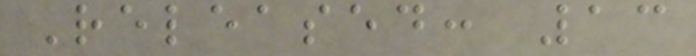Released: 13
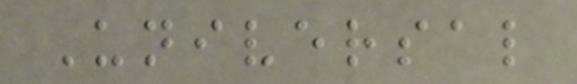Universal
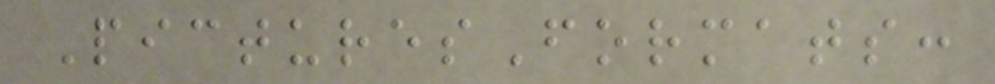PicturesFormats:
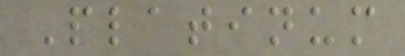Platinum
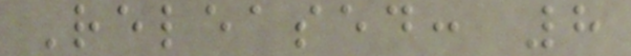Released: 8
